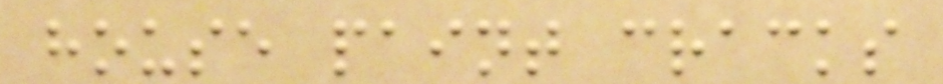house paint cracks
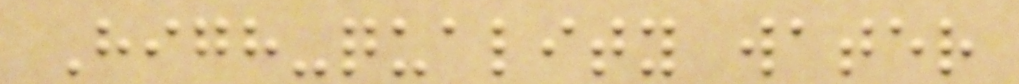High-quality water
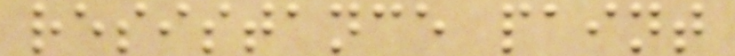resistance paint
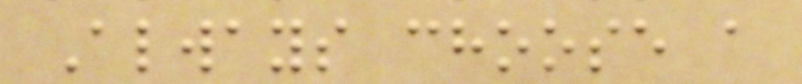Always choose a
